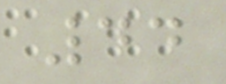44
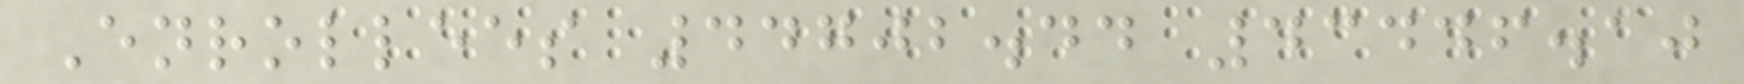Enrollees 44702.44 43446.10
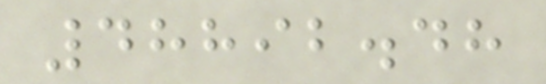48892.48
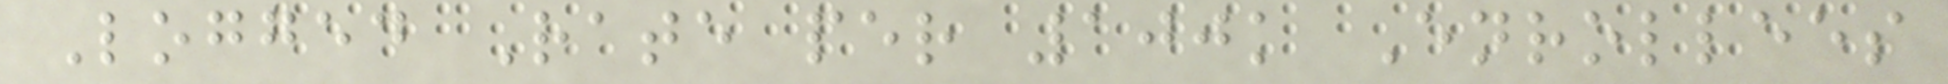Logged Rate per 100k Enrollees
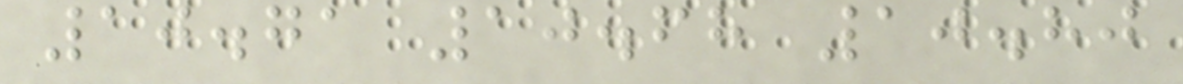10.71 10.68 10.80
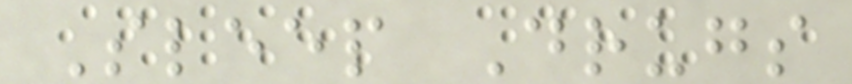Sleep Drugs
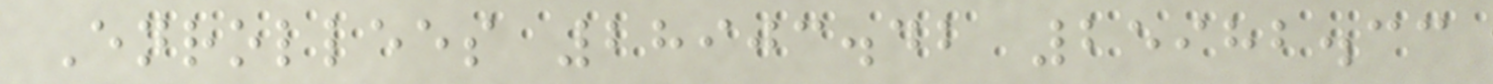Enrollees 28903.42 25982.33
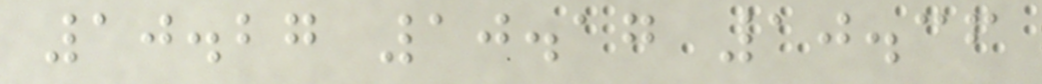10.27 10.17 10.36
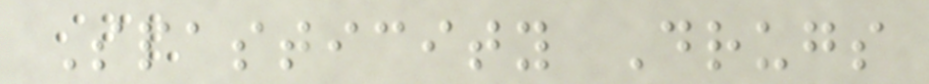Spasticity Drugs
